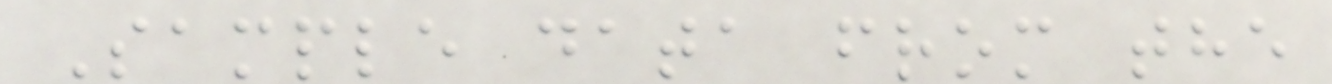Sample data from the
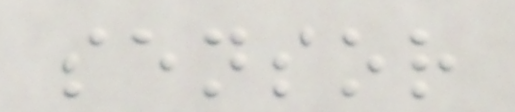sensor
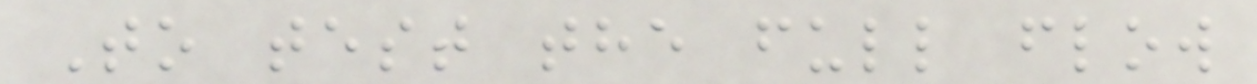To test the full flow
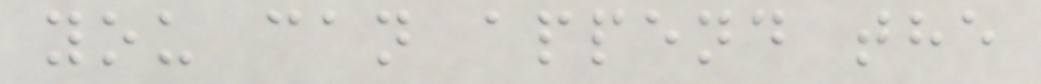you can append the
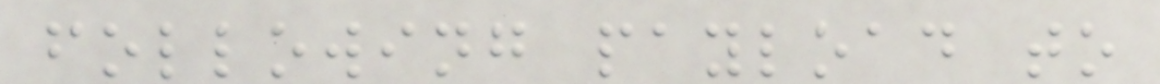following payload to
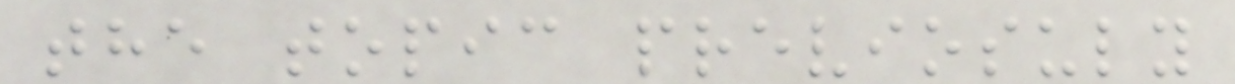the topic previosuly
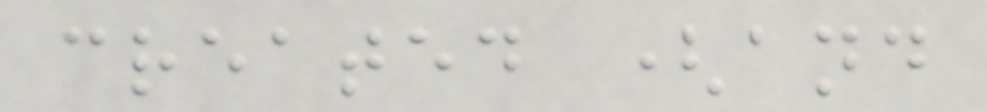created (and
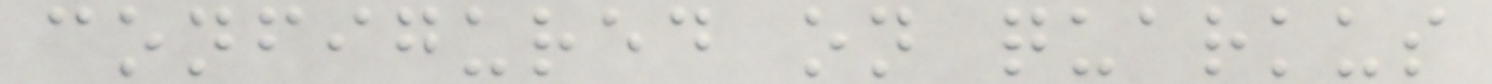configured on quarkus
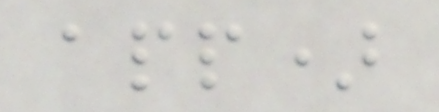app)
